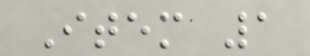Item 1
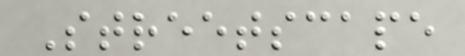Streetscape
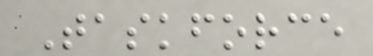Taskforce
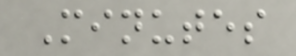Minutes
